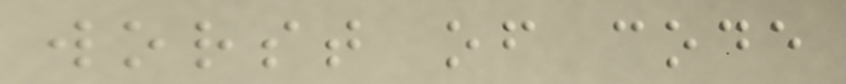worst of code
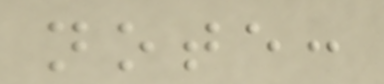note:
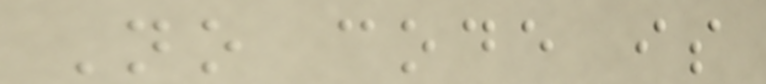No code is
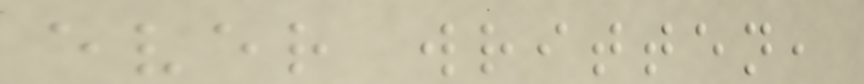ever written,
